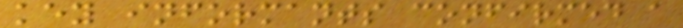key informants confirmed a
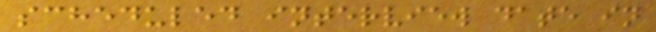scheduled interview date in
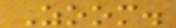Zoom.
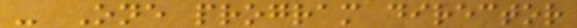- One program director
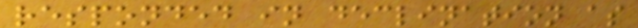responded in declination as
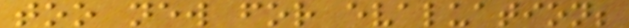too new for evaluation;
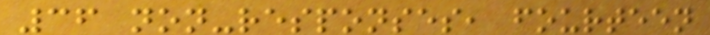36 non-responses, fourteen
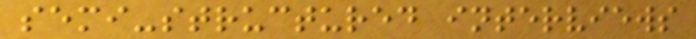semi-structured interviews
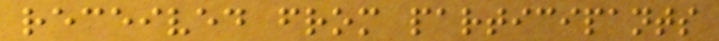received from participants
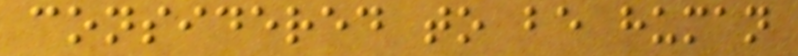considered to be human
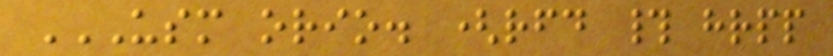USM ORIO. (RFD # HRPP
